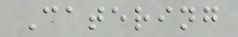Catering
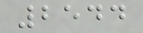2544
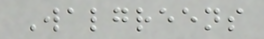Walgreens
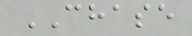CHASE
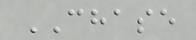CHASE
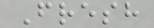Fresh
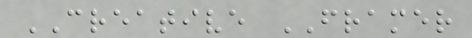CREATIVE FRAMER
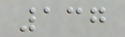137
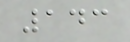143
